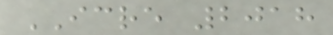ICRE 2018
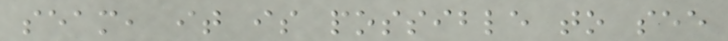seam, it is possible to see
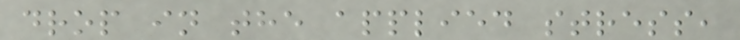drop in the applied stress,
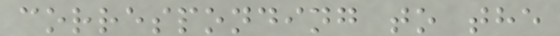corresponding to the
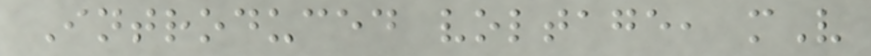Introduced voltage, mV
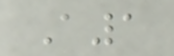A1
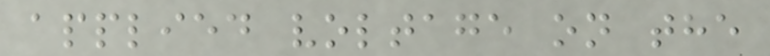applied voltage on the
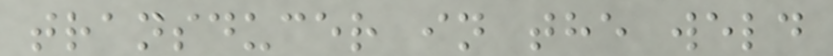transducer in the weld
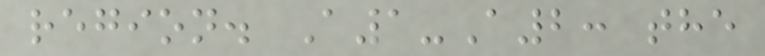region. A1-A2: the
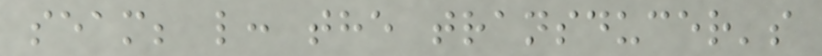seam; l: the transducer's
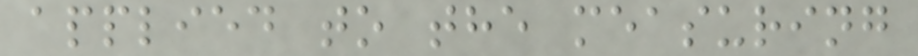applied to the measuring
